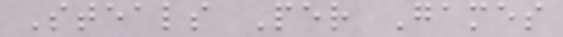Steals Per Games
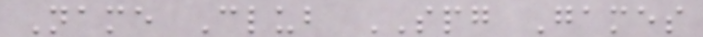Name Club SPG Games
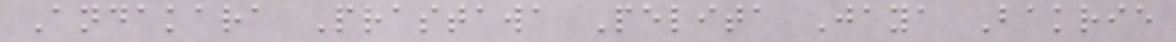Andakara Prastawa Pelita Jaya Bakrie
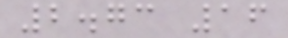2.73 16
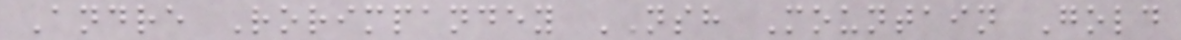Andre Rorimpandey NSH Mountain Gold
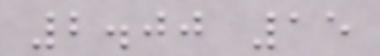2.00 15
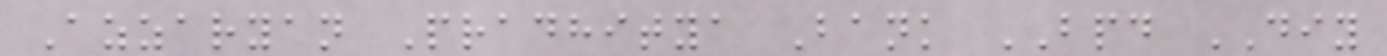Azzaryan Pradhitya Bank BPD DIY
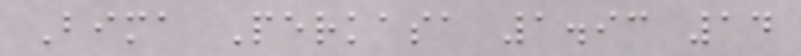Bima Perkasa 1.93 14
